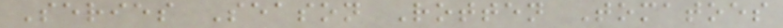Series Season Rotten Tomatoes
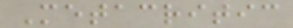Metacritic
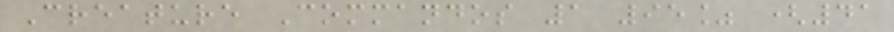Creature Commandos 1 95% (41
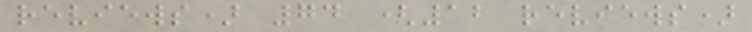reviews) 74 (12 reviews)
